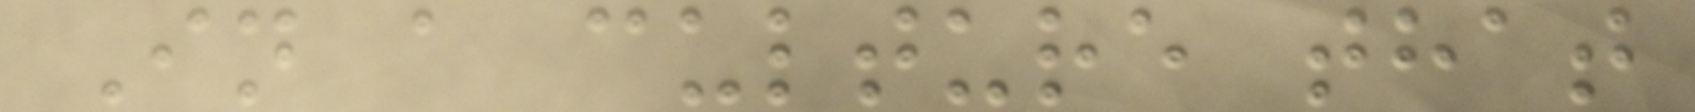In a culture that
